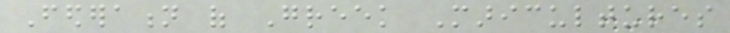Federation of Greek Maricultures
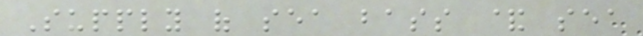Supply of sea bass & sea
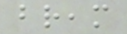bream
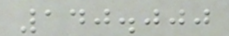140.000
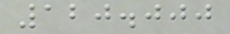120.000
